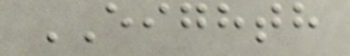EIGHTH
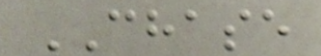CHASE
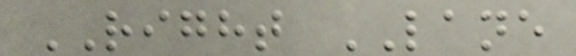RIGHT LANE
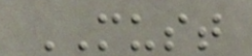MUST
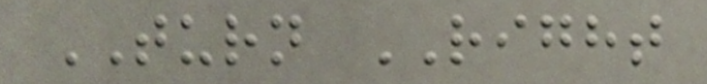TURN RIGHT
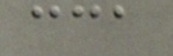cca
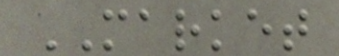MARKET
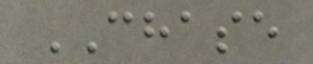CHASE
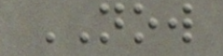NOW
